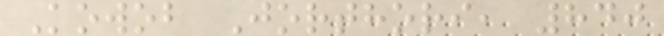Kowob Jorthori, 840
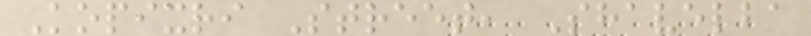Kopixri Street, Shavelba
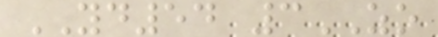YD54 3ZO
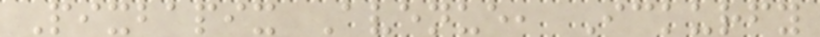Pixbapix Avenue, Ickurfy
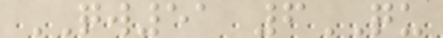QW51 6QU
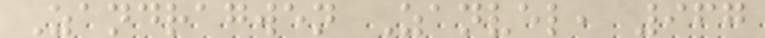Zandragwen Zanvel, 967
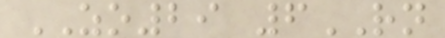ZO29 6RN
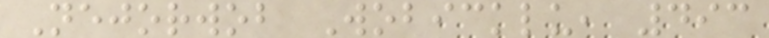Nejorwob Wobicklu, 493
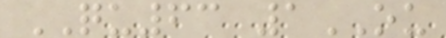QU63 1OU
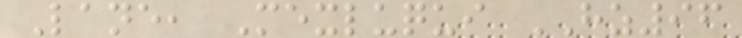Lane, Mexluqui HZ96
